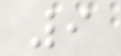9
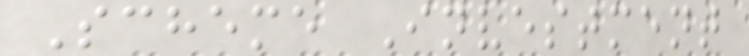Scheme Investment
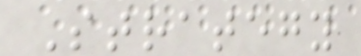Strategy
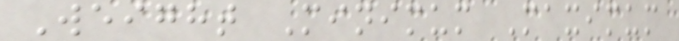Weight Minimum Maximum
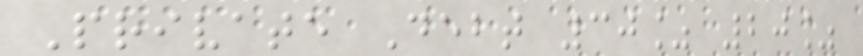Private Debt 30% 20%
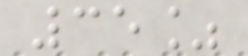35%
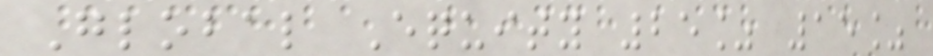Global Equity 25% 15%
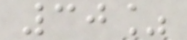30%
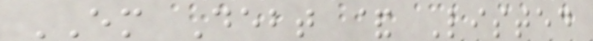EM Debt & Listed
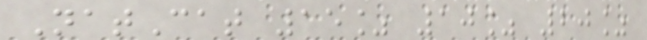NatCat 15% 10% 20%
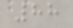88
